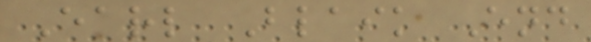Earl Blaik End
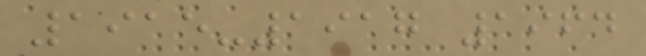1915-1917 1964
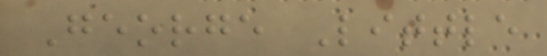George Little
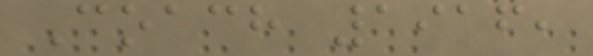Coach 1916,
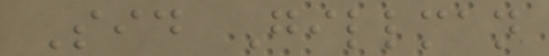Sid Gillman
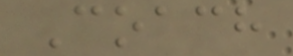Coach
